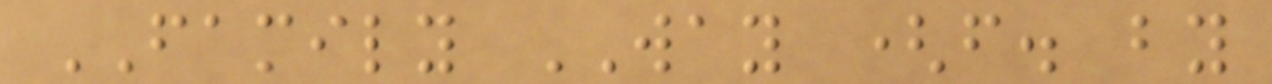FAMILY WAY (f. by
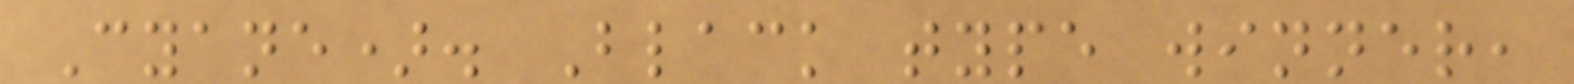Cyane). Black type winner,
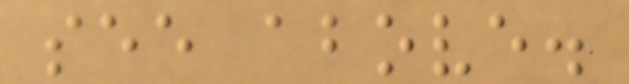see above.
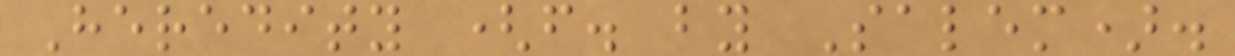Heredity (f. by Salem).
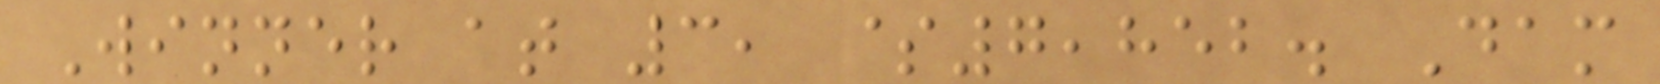Winner at 3, $7,852. Dam
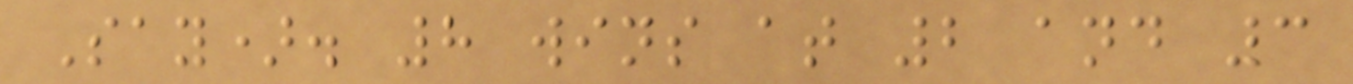Say). 8 wins at 2 and 3
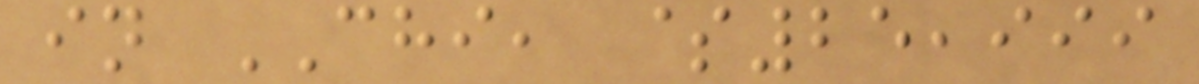in CHI, $25,999
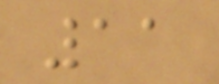11
